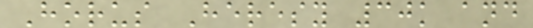Horus Heresy 30k and
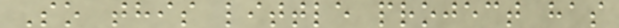So this little project has
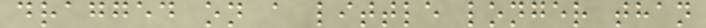dragged on a little longer than
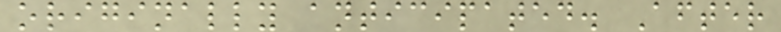originally anticipated. After
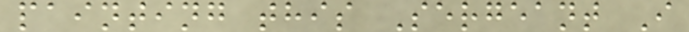painting this Sergeant I
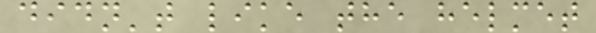didn't like the helmet
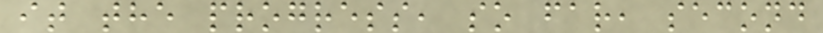it the progress, so far, second
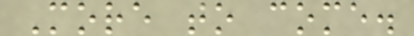More to come.
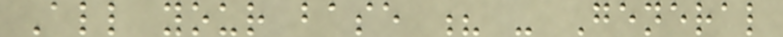All your base ? - General
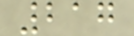217
